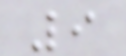9
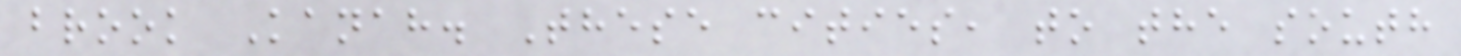brook Kanah. These cities, to the south
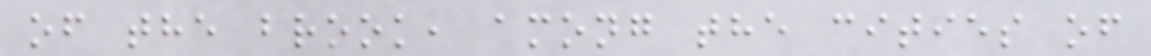of the brook, among the cities of
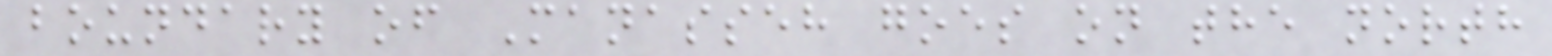boundary of Manasseh goes on the north
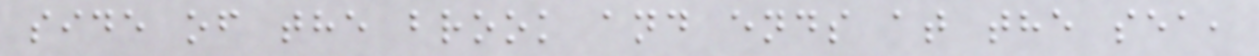side of the brook and ends at the sea,
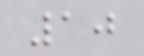10
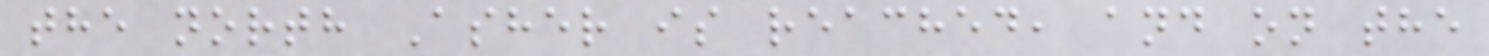the north Asher is reached, and on the
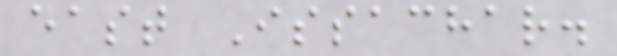east Issachar.
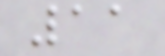11
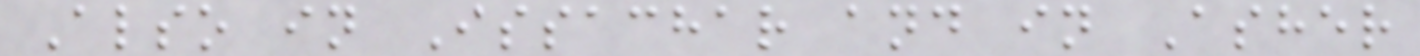Also in Issachar and in Asher
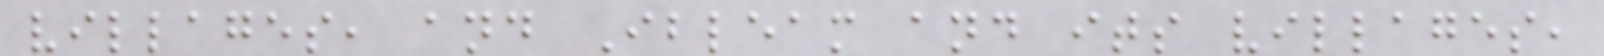villages, and Ibleam and its villages,
